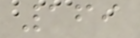169
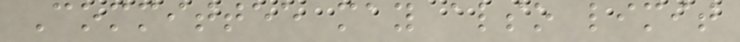Committee may also limit
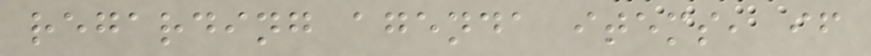regarding agenda items, if
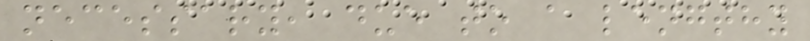necessary, due to a lengthy
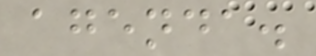agenda.
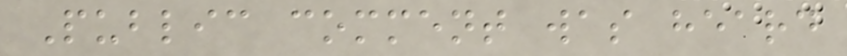Public comment was heard
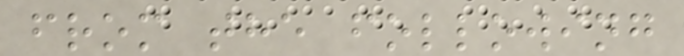from the following
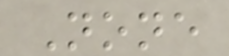None
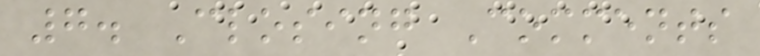7. Closing Comments
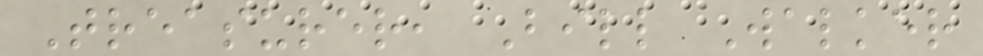Treasurer, Bill Walker
